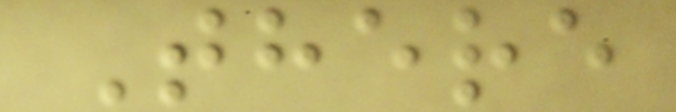There
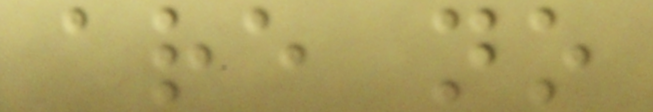are no
